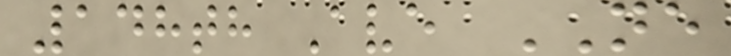148th Ave NE
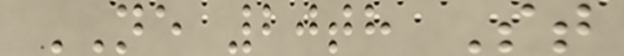NE 20th St
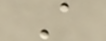A
